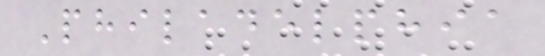Philadelphia
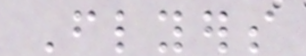Flyers
